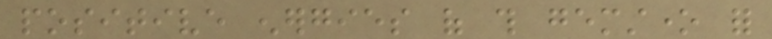positive energies of this gemstone for
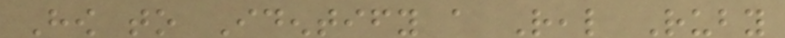How to Identify a Real Ruby
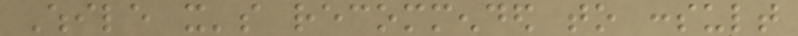While it's recommended to consult
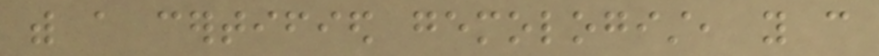with a certified gemologist, you can
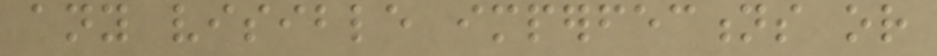any visible imperfections or
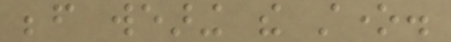before wearing the stone.
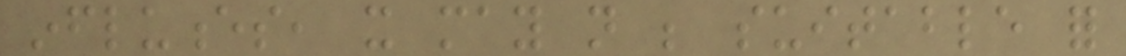influences, it may not be suitable for
